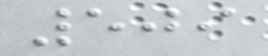509
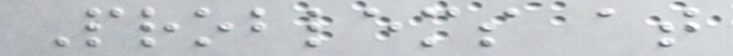Problems at
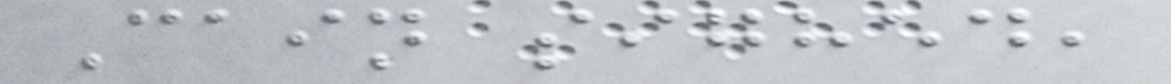Cain sighed,
